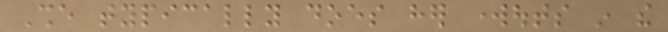She typically does her workouts in the
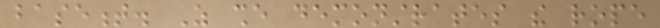basement. As she demonstrates the rope
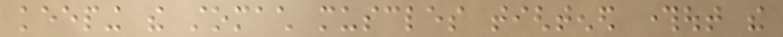keeping the stomach muscles tightened throughout the
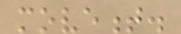movement.
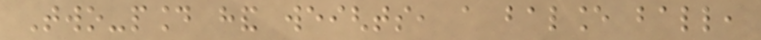Two-pound hand weights, a balance ball,
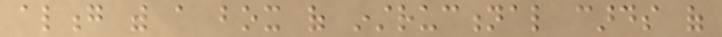along with a box of instructional cards of
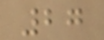27
